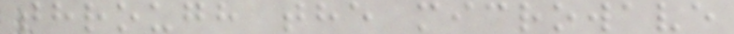through the microwave
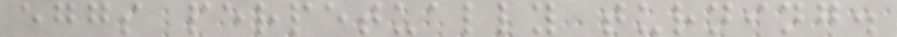eggs perpetually turning.
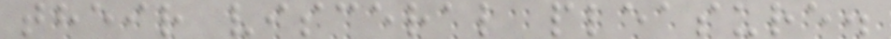their visceral pleasure.
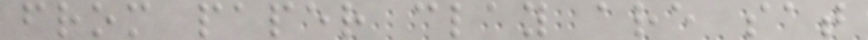from paper clay are sat
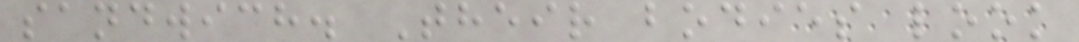sandwich. Their bodies look
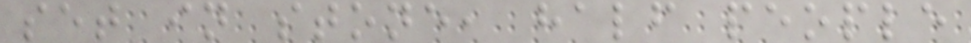set in stone, half people
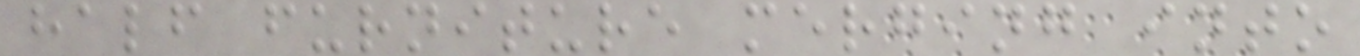half furniture merging into
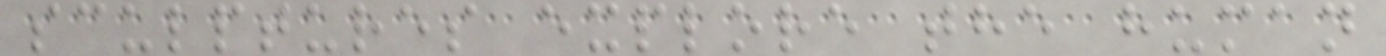sculptures explore the human
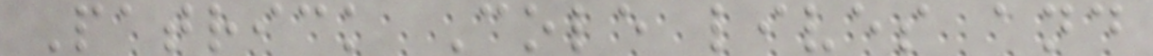Patrick Cole lives and
